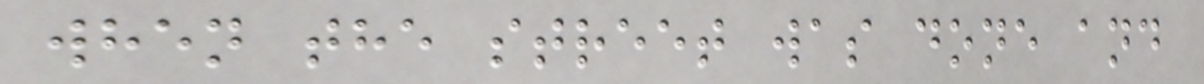when the street was done and
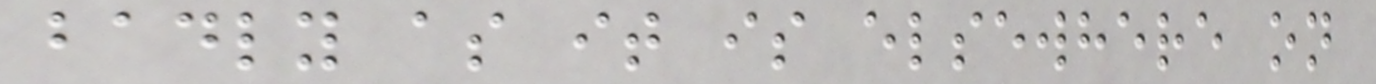badly as it is elsewhere on
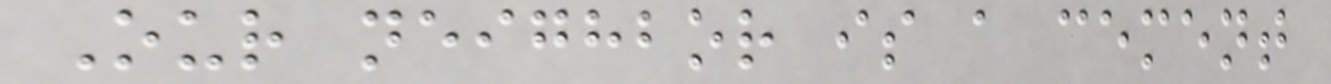Our neighbor is a cement
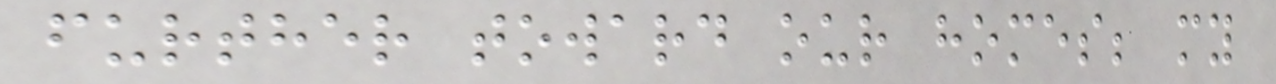further toward our homes; my
